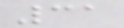31
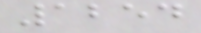1254
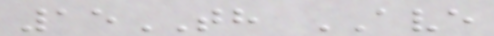15TH AVE
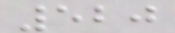520
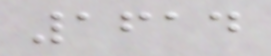1614
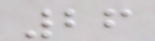26
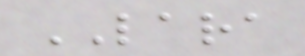LARA
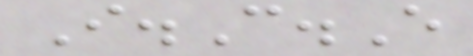I.C.E
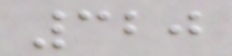320
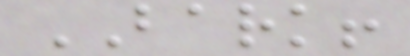BARK!
